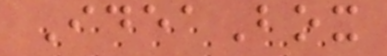IdeaBox
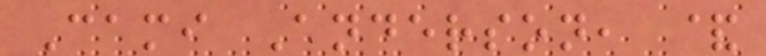Cami Anderson, &
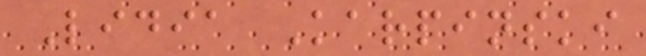Lidia Karpinski
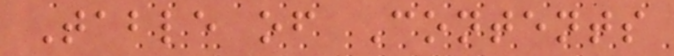Table of Contents
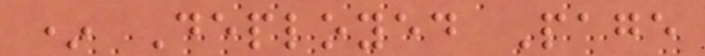* Deployed Page
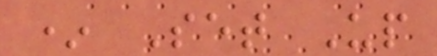* Set Up
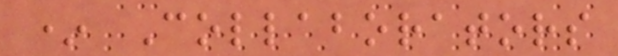* Collaborators
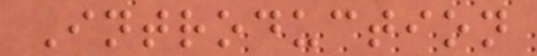Introduction
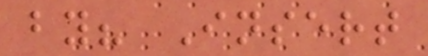by? Insert
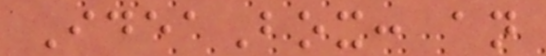IdeaBox: an
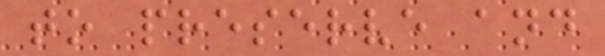to preserve and
